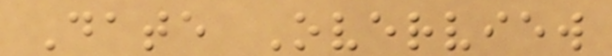Date Overview
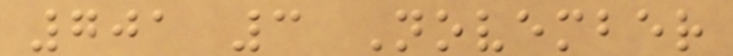701 3 November
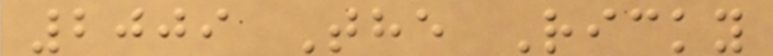2009 The Ricky
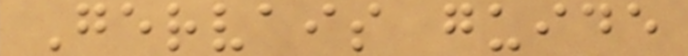Gervais guide
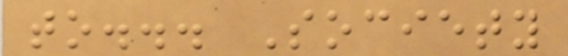to... Society
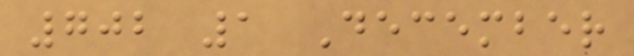702 1 December
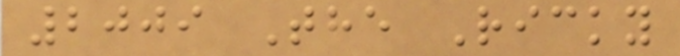2009 The Ricky
